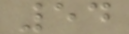54
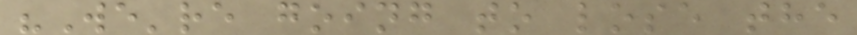"We're going to lose the
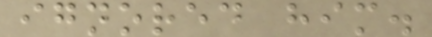ignored him.
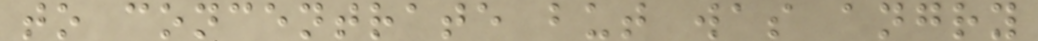to concentrate but was angry
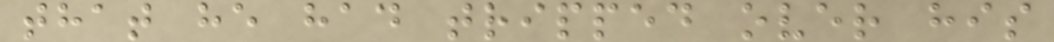that he had tripped over his
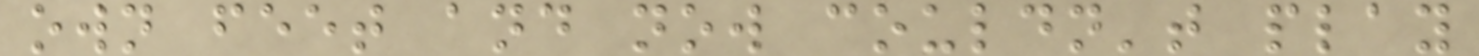own feet and now couldn't play
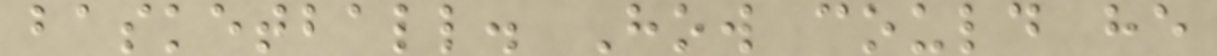basketball. How could he
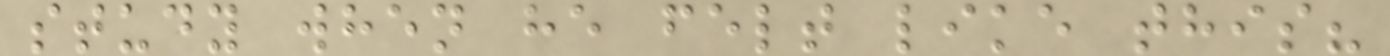study when he felt like this?
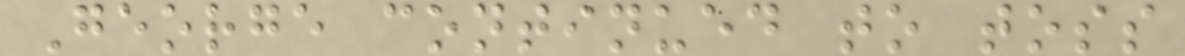George continued to toss
